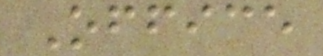Office
